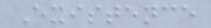Existence
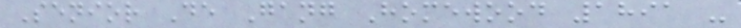Senior De Gang Homewood 1891 -
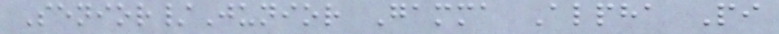Senior/Junior Gamma Alpha Pi
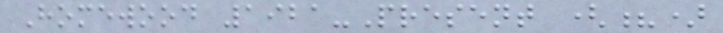Homewood 1921-Present (?)
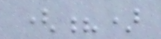(?)
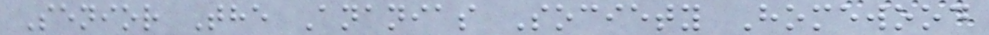Senior The Ananias Society Homewood
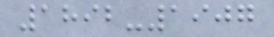1892-1907
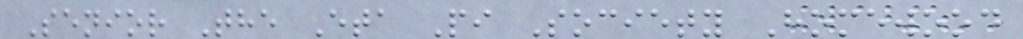Senior The Eta Pi Society Homewood
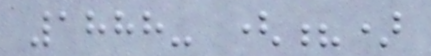1888- (?)
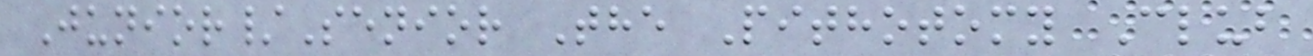Junior/Senior The Pithotomy Club
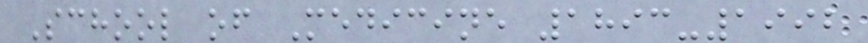School of Medicine 1893-1992
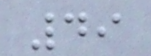49
